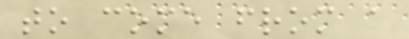to come from a
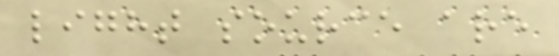light source are
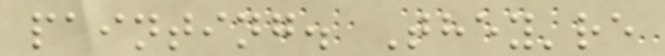painting. They're
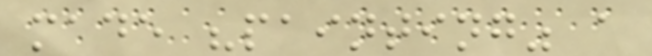made "painting" a
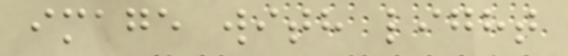image with light
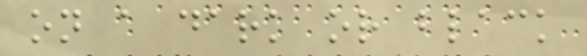on a dark or black
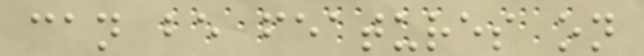can be features on
